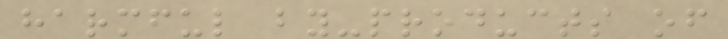harmful by-products of
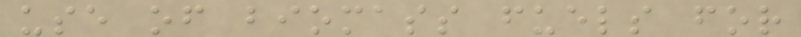use of biomass fuels for
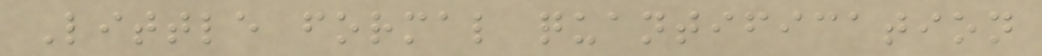Little formal quantification
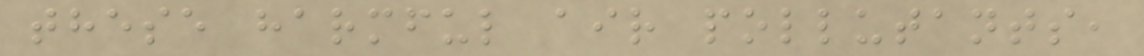these harmful air pollutants,
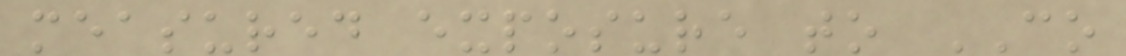measured exposure to CO
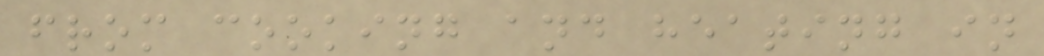from cooking and heating in
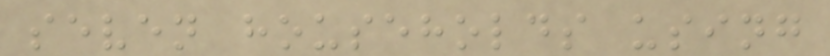seven households using
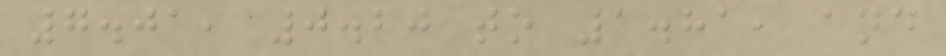7.01, 0.20 to 1.81, and
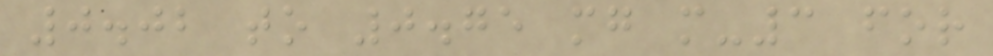0.02 to 0.75 mg m-3 for
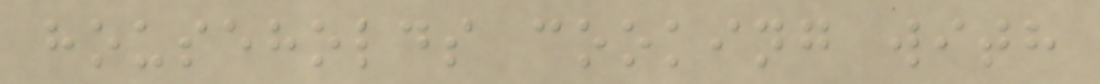households cooking with
